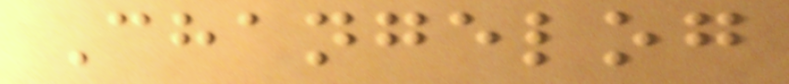Changelog
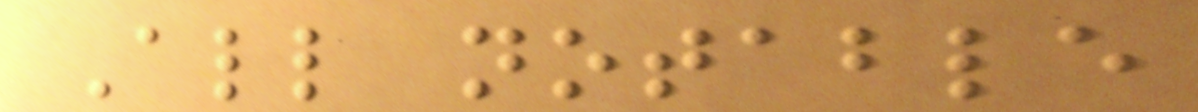All notable
